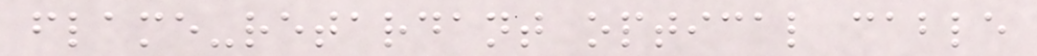flame-retardant optical cable
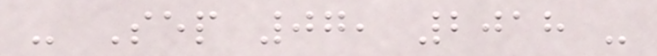- Sep 07, 2018 -
